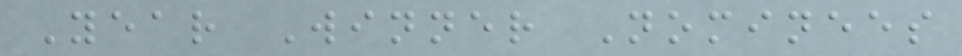Year Winner Nominees
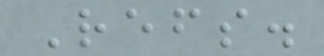Refs.
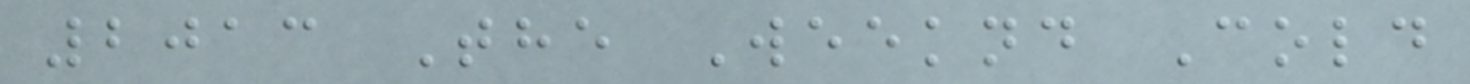2013 The Weeknd Cold
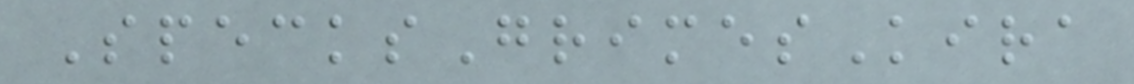SpecksGrimesKira
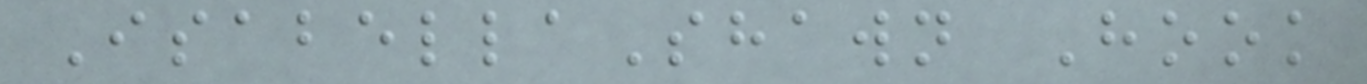IsabellaShawn Hook
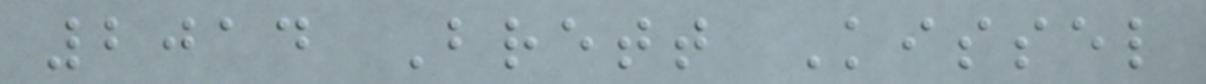2014 Brett Kissel
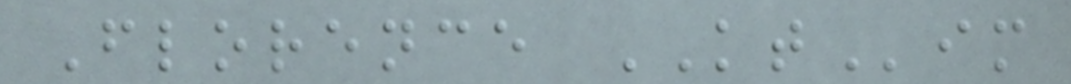Florence KTim
